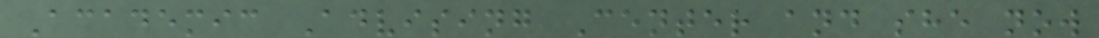Academic Advising Center and she now
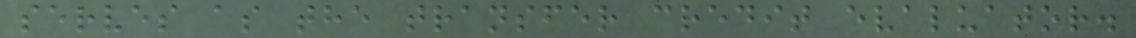serves as the transfer credit evaluator.
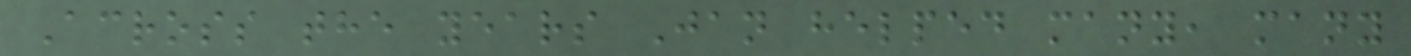Across the years Jan helped many, many
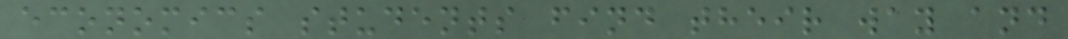economics students find their way and
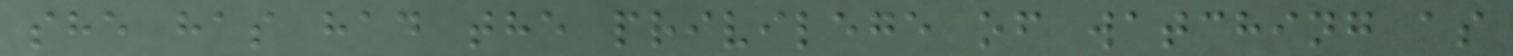she has had the privilege of watching as
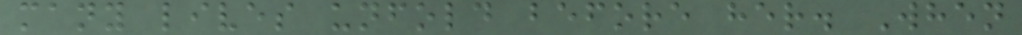many lives unfold before her. When
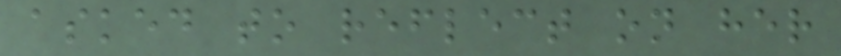asked to reflect on her
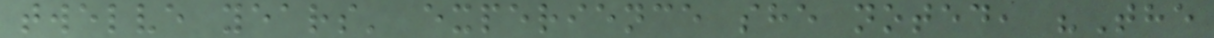twelve years' experience she noted, "The
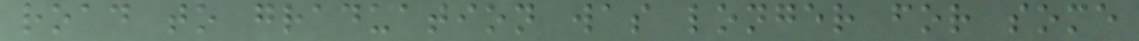road to graduation was longer for some
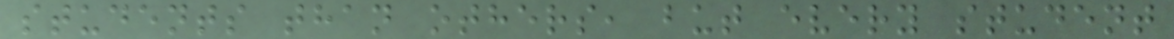students than others, but every student
